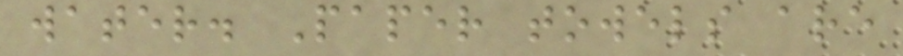water. Paper towels are
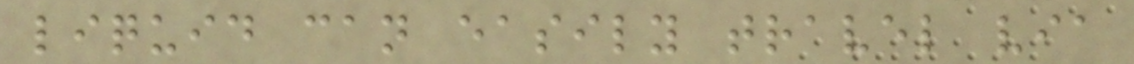liquid can easily travel via
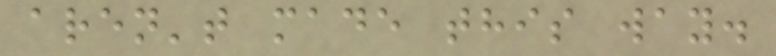aren't made this way.
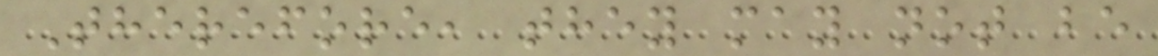Therefore, they may not be
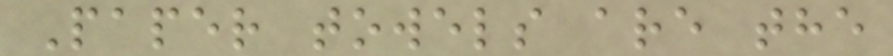Paper towels are the
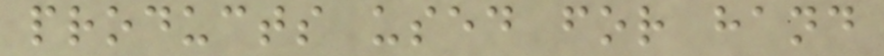products used for hand
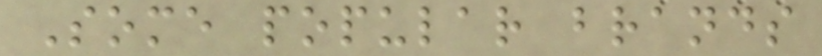Some popular brands
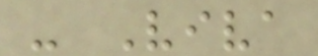- Viva
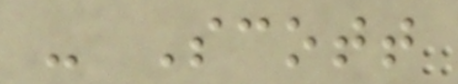- Scott
